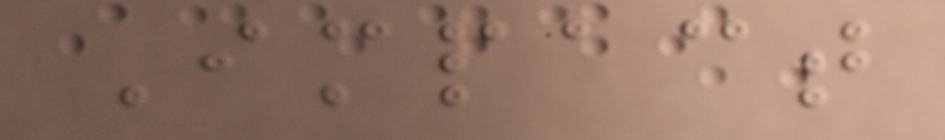Impact
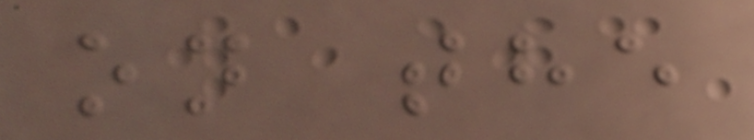on the
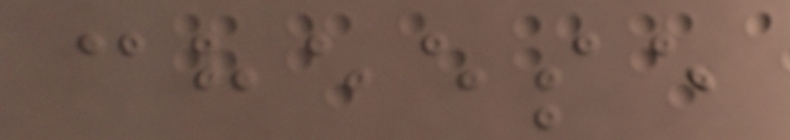cheese
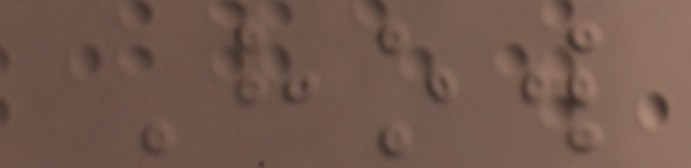How
